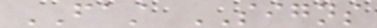FAST SIGNS
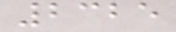2325
